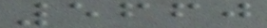5660
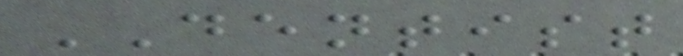DENTIST
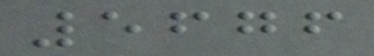5676
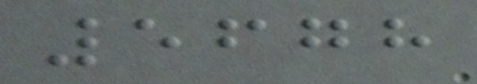5678
